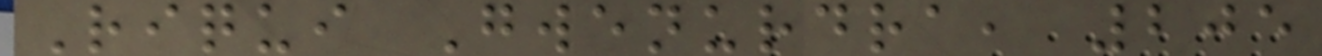Riqui Gwenurdra, 205
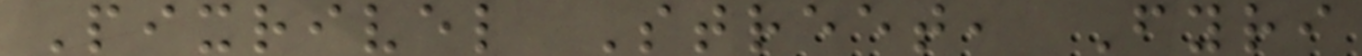Pixrivel Street, Fyri
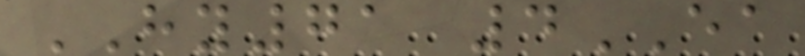HY71 4EA
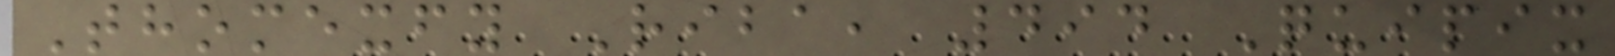Thomexfy Riba, 494 Quipix
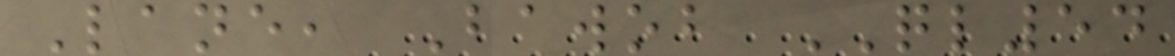Lane, Bawob QL54
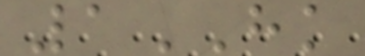1HK
